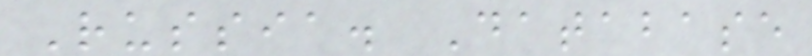Russia. Database
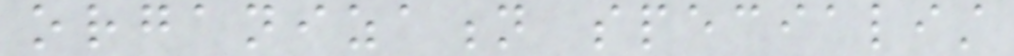organization specialist
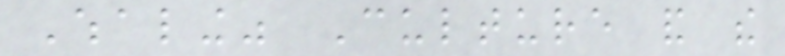Whaling" Culture and the
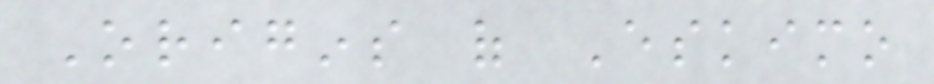Origins of Eskimo
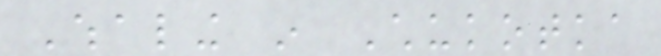Whaling in Chukotka
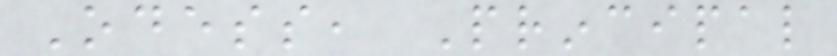Odess, Principal
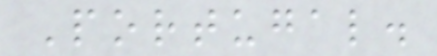Portugal.
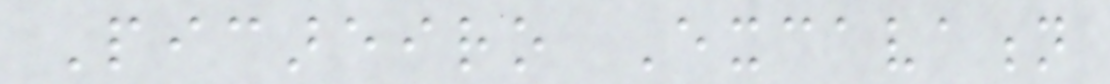Picareiro Excavation
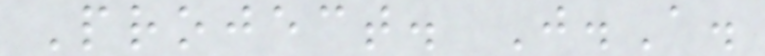Project. J.A.
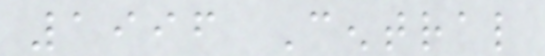1996 Central
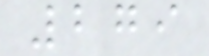279
